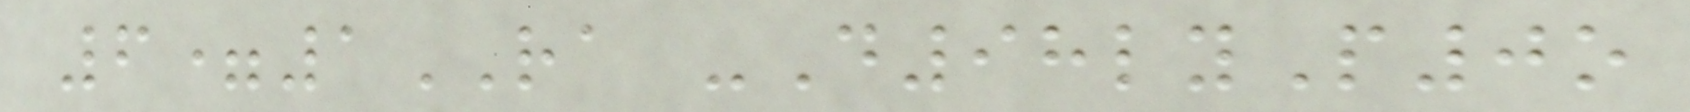6=1RA -D98lyP0o
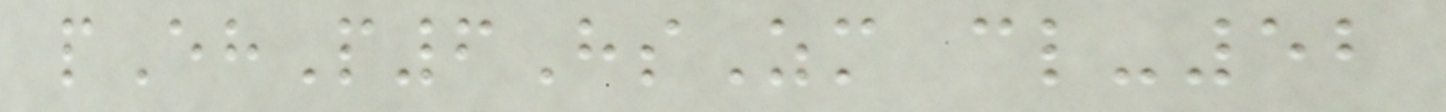pEhP6HsZm cl-52
